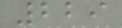229
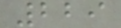229
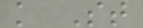k St
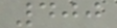400
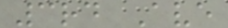3rd Ave
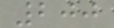200
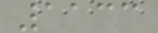1133
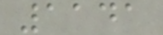1141
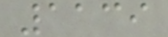1139
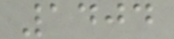1404
